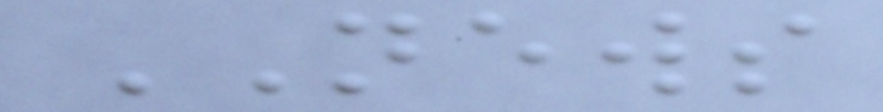NEWS
